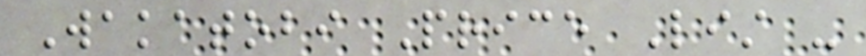Wakatobi Price List -
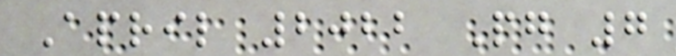April 2022 Pg 7
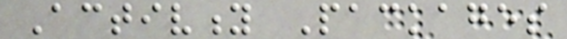Activity Packages
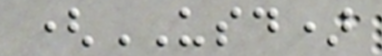(USD)
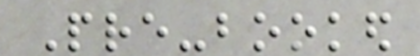Pre-booked
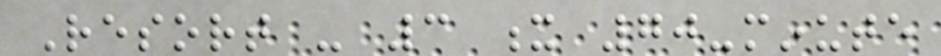Resort - 3 x 70-minute
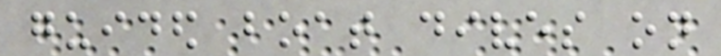guided boat dives on
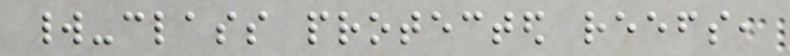world-class protected reefs,
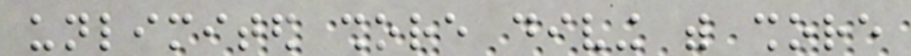unlimited shore diving with shore
